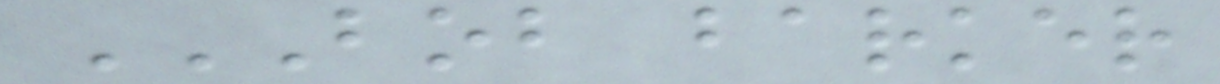BOB BARKER
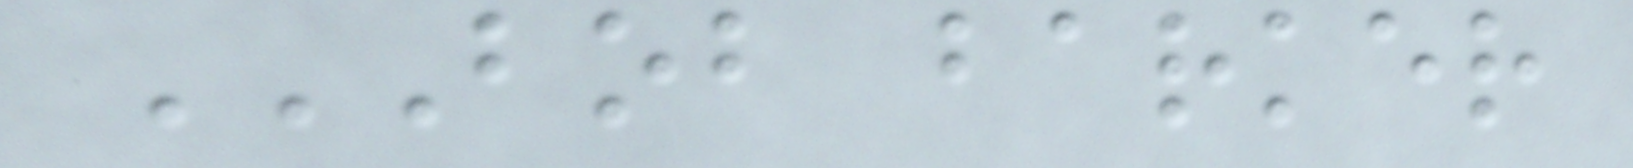BOB BARKER
